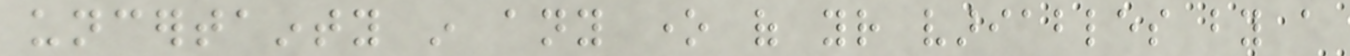uncertainty in any one of your variables by a
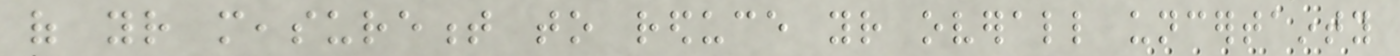of your measurement to reduce your overall uncertainty
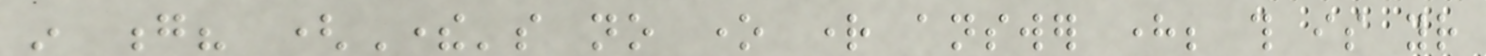in g? (There's no one right answer here; this is your
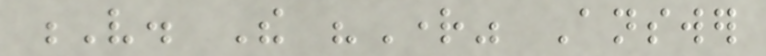V. The "Right" Answer
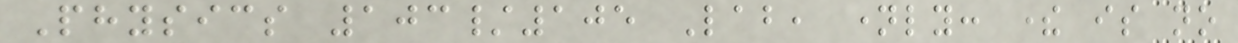Physics 103/105 Lab, namely: there is no
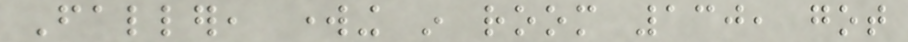Faller, working in room 130, got
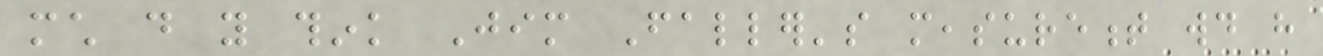much do you think Jim Faller's measurement would have
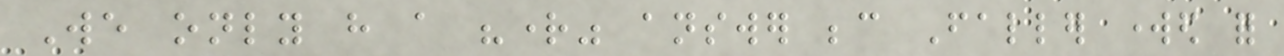We only have a "right" answer because Faller worked for
